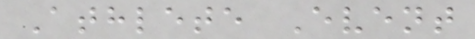Athlete Event
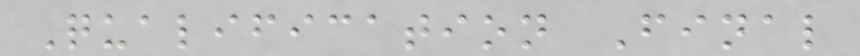Qualification Final
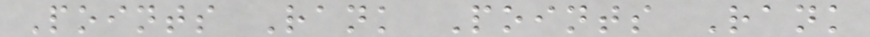Points Rank Points Rank
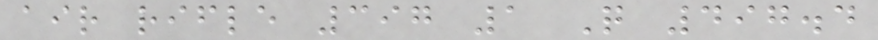air rifle 397 1 Q 497.4
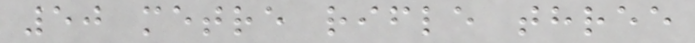50 metre rifle three
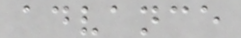advance
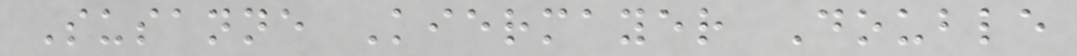Susanne Kiermayer Double
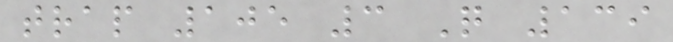trap 105 3 Q 139
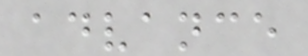advance
